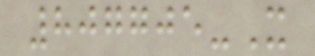807705-X
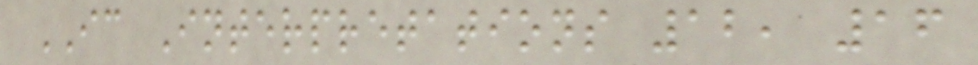IC Interpretations 12, 16
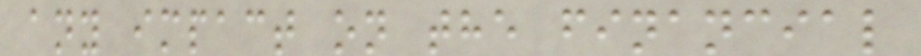any impact on the financial
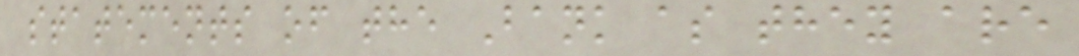statements of the Bank as they are
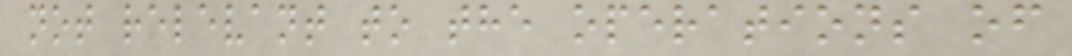not relevant to the operations of
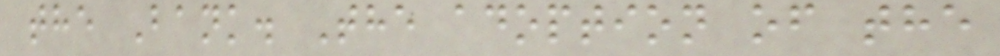the Bank. The adoption of the
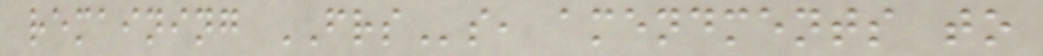remaining FRSs, amendments to
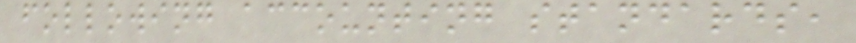following accounting standards,
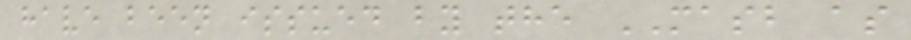have been issued by the MASB as
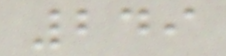249
